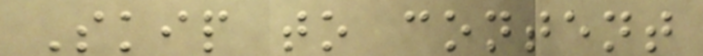Skip to content
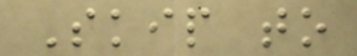Skip to
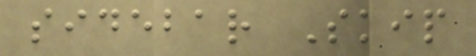sidebar Skip
